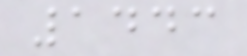1443
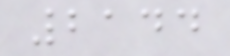2144
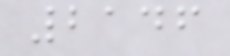2146
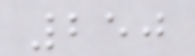250
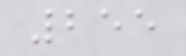255
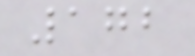172
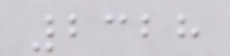2328
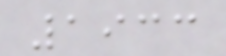1933
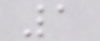1
